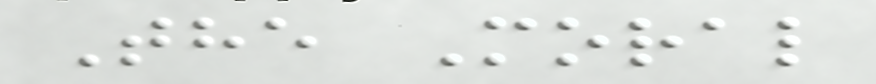The Moral
